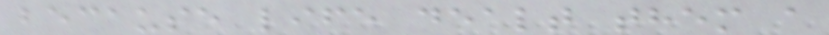because life dealt them a
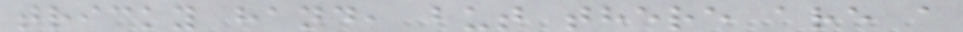tricky hand, but there are a
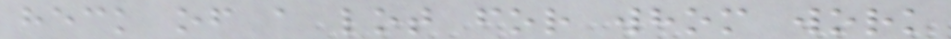heck of a lot for whom work
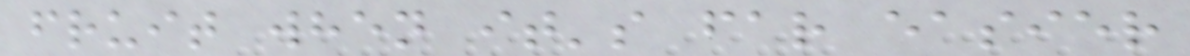fruit when it's far easier
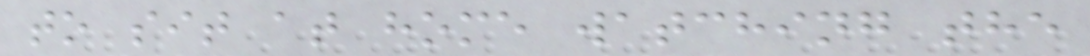to sit at home watching the
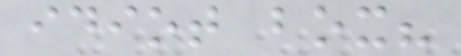idiot box?
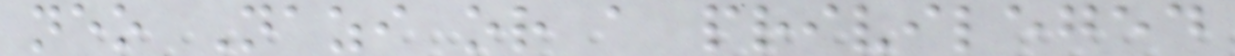neo Nazi or a privileged
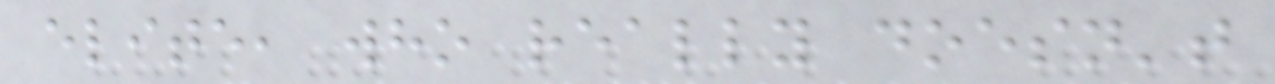elite, who really doesn't
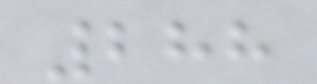288
